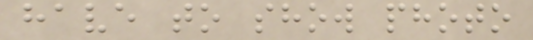have to show photo
